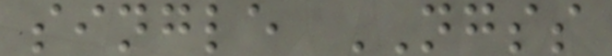single NGSS
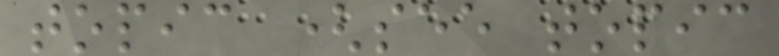topic (see topic
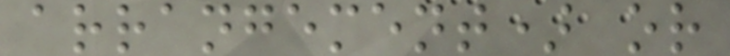arrangement) or
